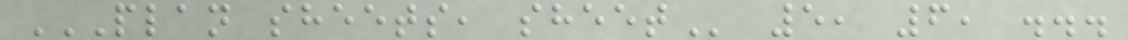PLAN SHEETS, SHEET 5, 6, ...
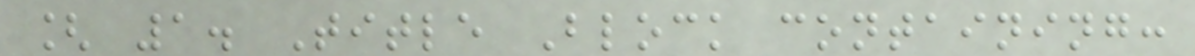[ 1. Title Block containing:
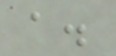a.
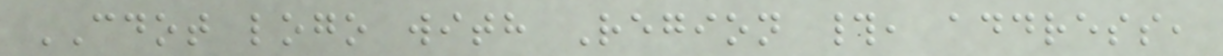CDOT logo with Region #, address,
